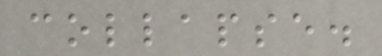collapse.
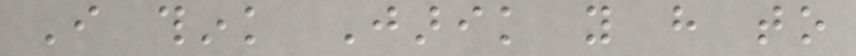I think Jarik you have to
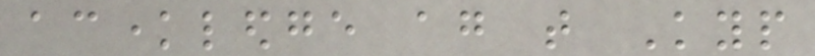acknowledge again that Kyp
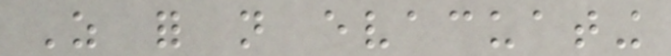As for not evacuating
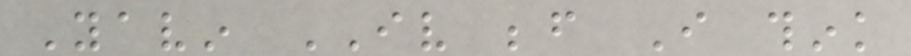Yavin IV before I think
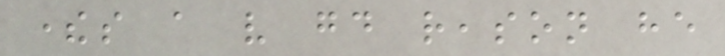theres a very good reason he
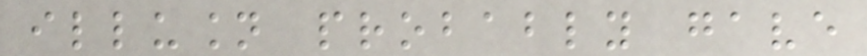illusion probably gave
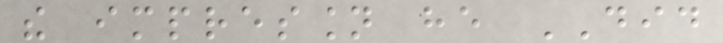the impression he DID
